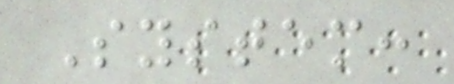System:
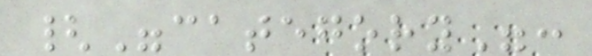{"category":
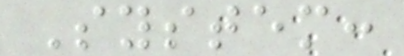System:
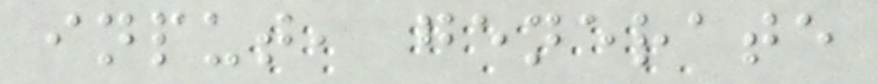input, generate
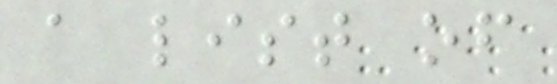a list of
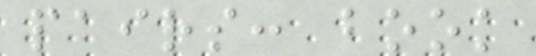pairs: book
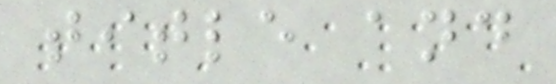title and
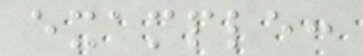example:
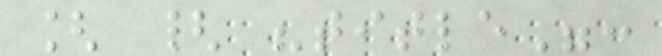[ { "title":
